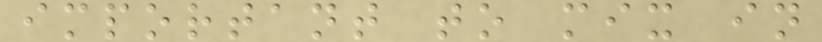important to mix in
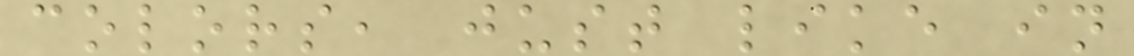colors, just like in
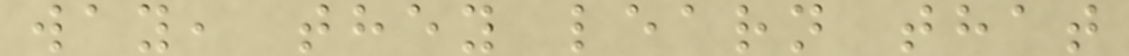way, they learn that
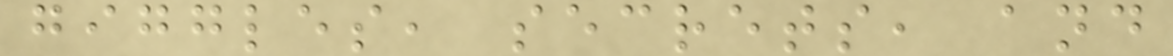giggles, secrets, and
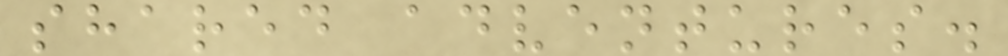shared adventures.
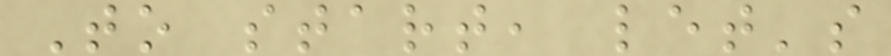To start, let's
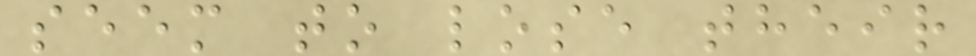seem to lose their
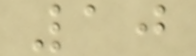10
